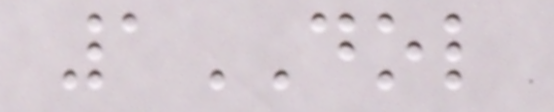1DOL
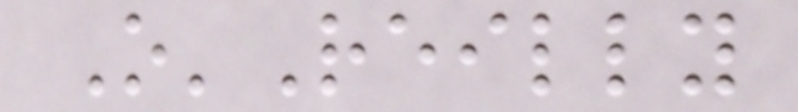O'Reilly
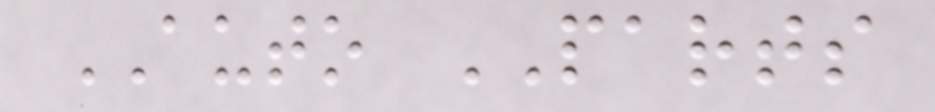AUTO PARTS
